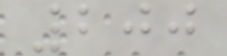200
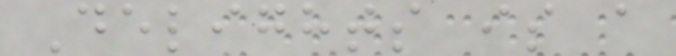Delights is a
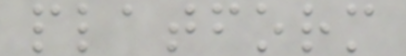platform
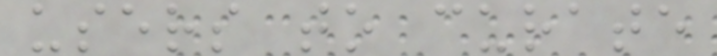users to curate
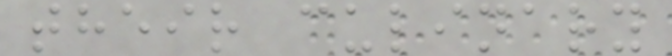their culinary
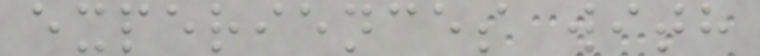experiences with
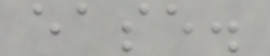ease.
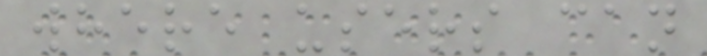where users can
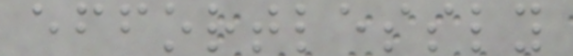effortlessly
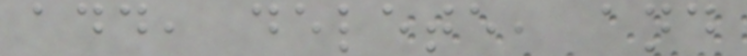add, delete, and
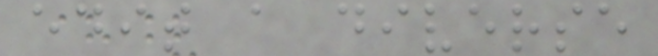edit a diverse
